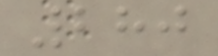280
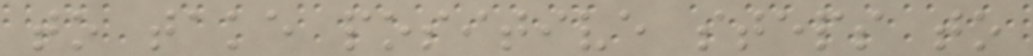to take positive steps to
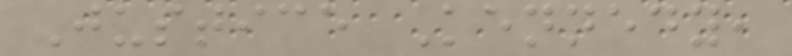Justice Kennedy,
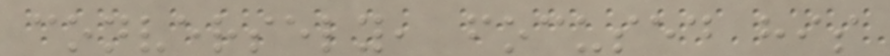conversely, focused his
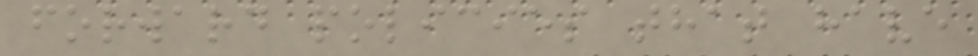forward policies that have
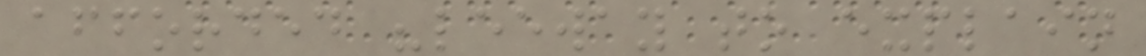afforded "leeway to explain
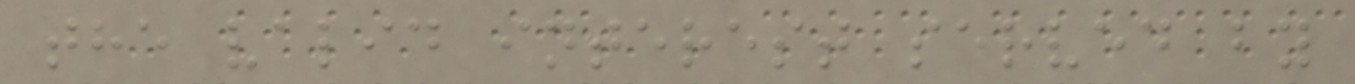the valid interest served by
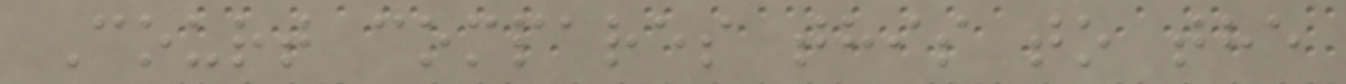Court compares this to the
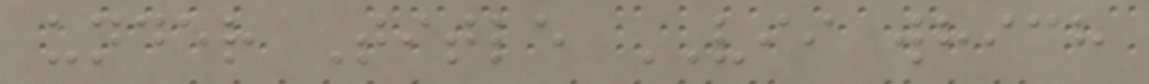under Title VII which
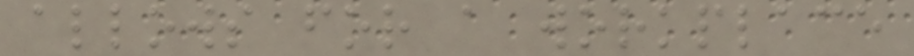allows for a workplace
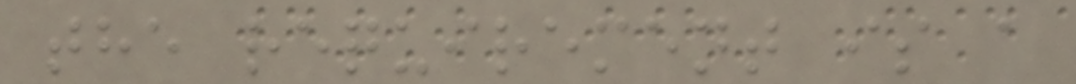the requirement is a
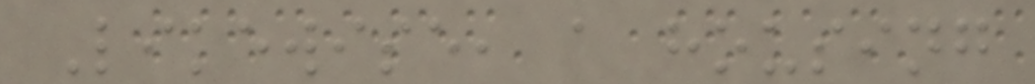Likewise, a housing
